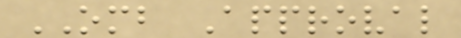OMB Approval
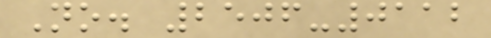No. 2506-0112
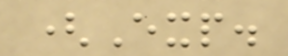(Exp.
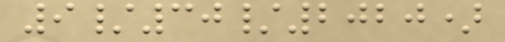9/30/2020)
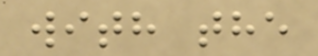with the
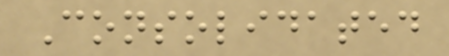Consolidated
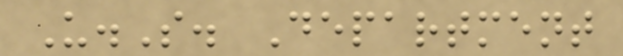U.S. Department
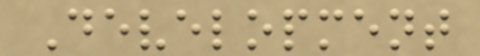Development
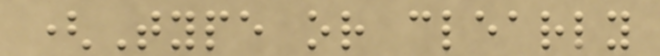(Type or clearly
